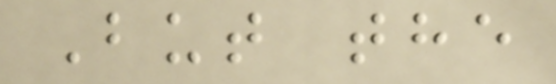But the
